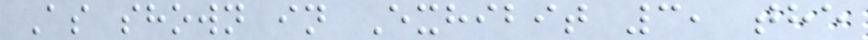As shown in Exhibit 3, the
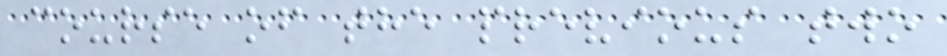course of the previous two
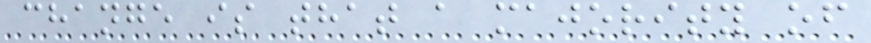change is that a majority of
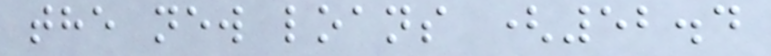the new loans (52.4
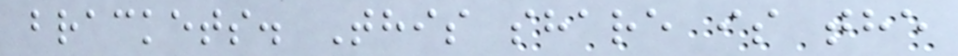brackets. This share is the
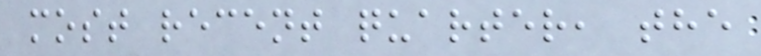most recent quarter, the
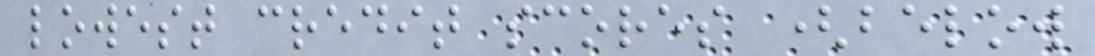lowest credit scores (below
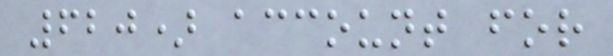620) account for
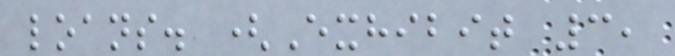loans. (Exhibit 3,
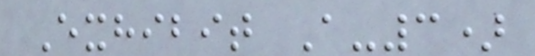Exhibit A-3)
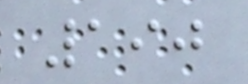190
